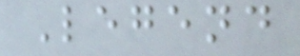Legend
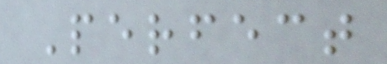Perfect
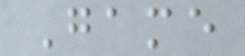Game
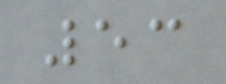53
